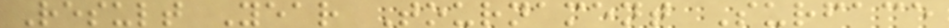Result Year Tournament Surface
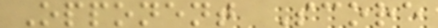Opponent Score
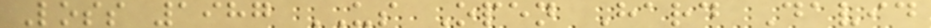Loss 1987 US Open Hard David
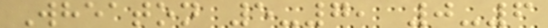Wheaton 5-7, 0-6
